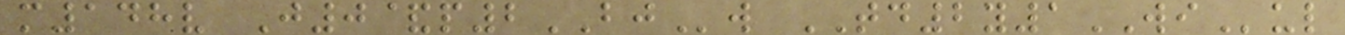m148v J0&p2BJw TD2y1WIul
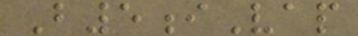B5iVap
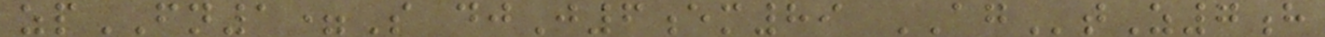zpFN1=S djJ6em89 AGtZ7h
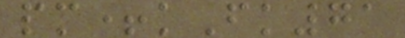pm+kFk71
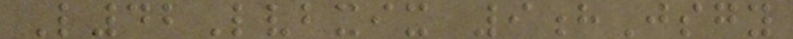L42Lvbxix 9hJsgy
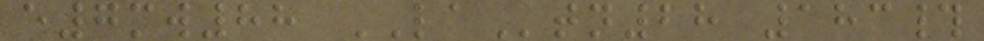e7mw88 LAtn28 183#
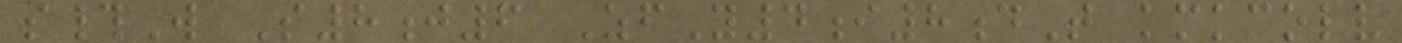s#W S8j6 ZfY4i8dT kmkcolv
